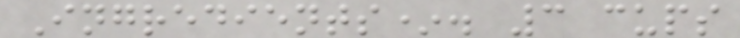Ingredients*. 3 cups
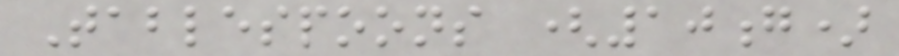Tablespoons (10g)
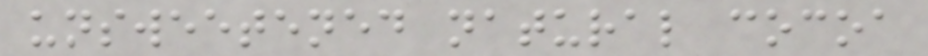unsweetened natural cocoa
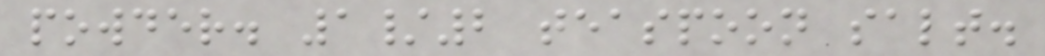powder. 1/2 teaspoon salt.
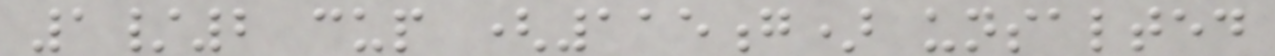1/2 cup (115g) unsalted
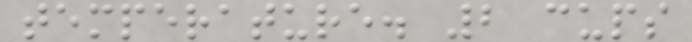temperature. 2 cups
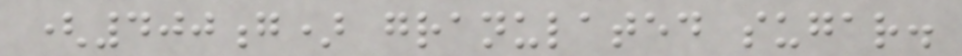(400g) granulated sugar.
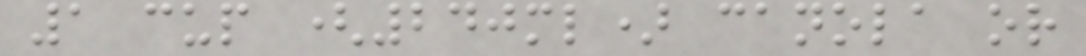1 cup (240ml) canola or
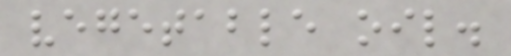vegetable oil.
